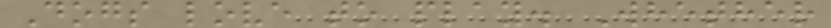Dogs love to play. Whether
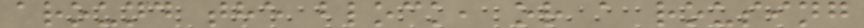around the block, or a rousing
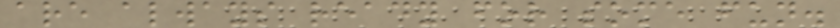are always ready for some fun.
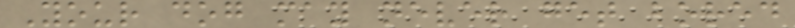Your dog may never get bored
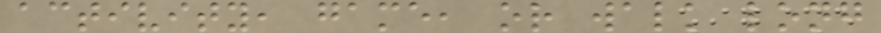activity, game, or walk long
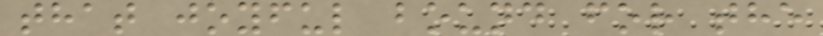that joyful bound for the
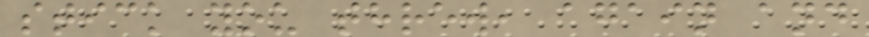stick you threw, again and
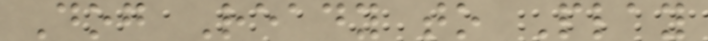Dog Ready to Play
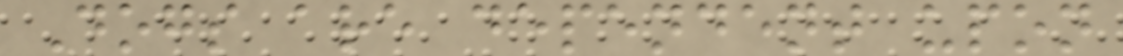Dogs are dependent upon
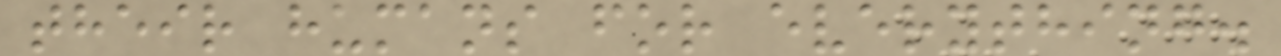their humans for everything.
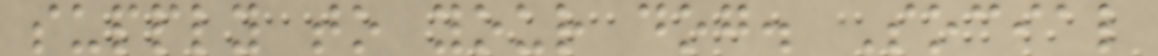supply to your dog. Social
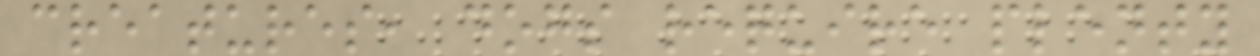creatures, dogs require plenty
